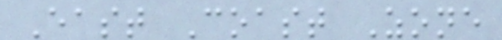East Coast Zone
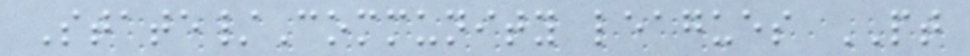State/Community leagues PT
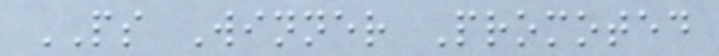PS Winner Promoted
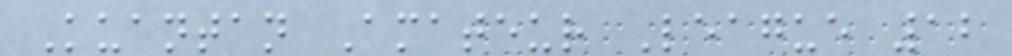Kuantan Amateur League 12
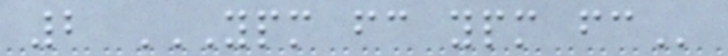2 YPM FC YPM FC
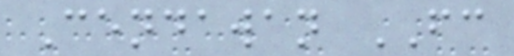Cendawan FC
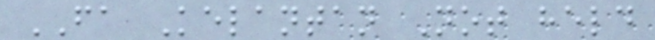FA Kelantan Not held
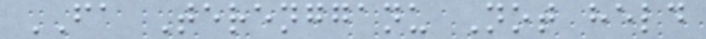FA Terengganu Not held
